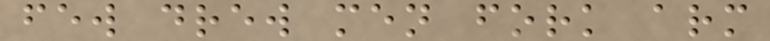few drew men fork arm
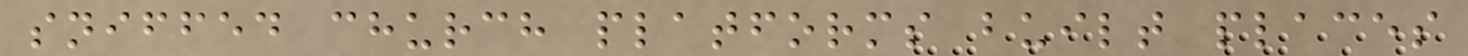sniffed church platforms built places
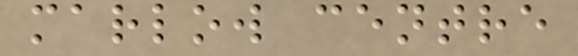marlow centre
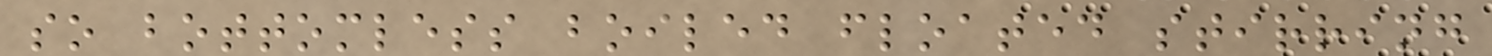so bottomless boiled floated stirring
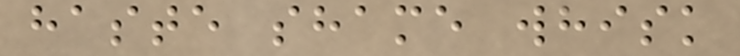haste shame whisk
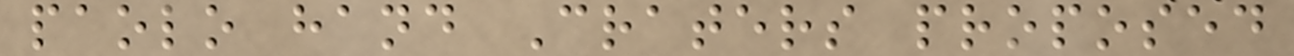paolo hand Craters proposed
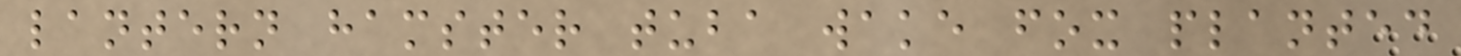lantern hamster tuba wake fox planted
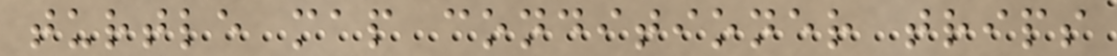turtle map conditioner trips
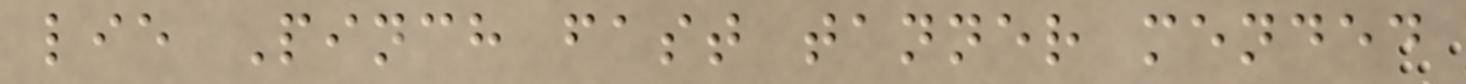lie Pinch fast tanner mended
